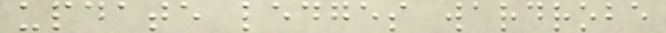update ledges wardrobe
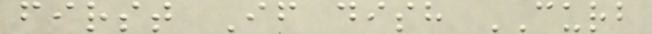first If dish CURB
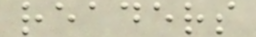readers
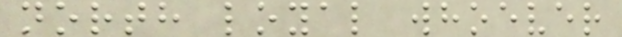north loyal whoever
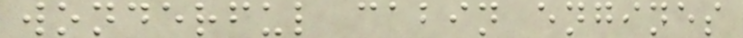wonderful cabin engines
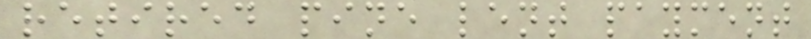retired pine lent payment
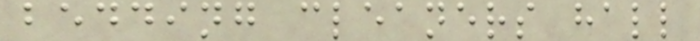bedding cleaners hall
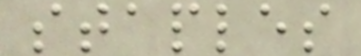staples
